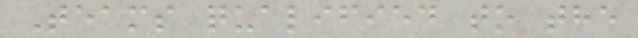Teams qualified to the
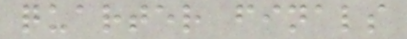quarter finals
